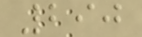290
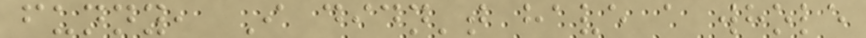funny, I didn't have a whole
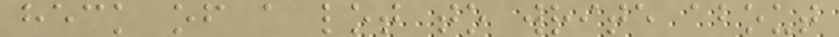heck of a lot to write about
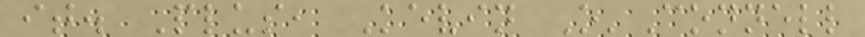it. Plus, Kevin O'Connell
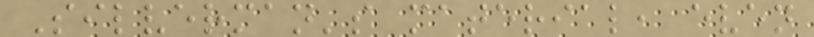Silverman's material, even
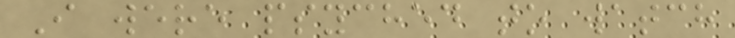I were psyched to watch
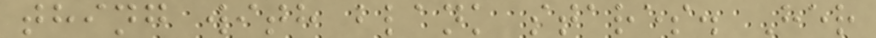thing with blank stares. Her
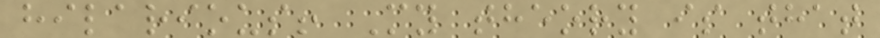hilarious! My theory is that
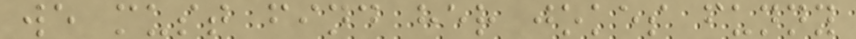we must find her jokes funny
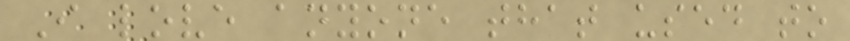I love anyone that used to
